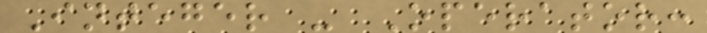Integer - Operator:
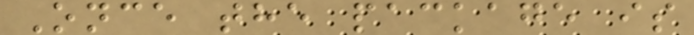Once the package is
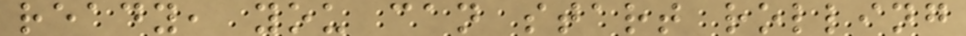ready, you can start rolling
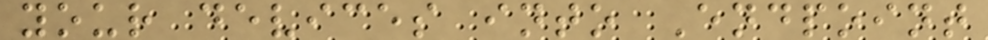your devices into Endpoint
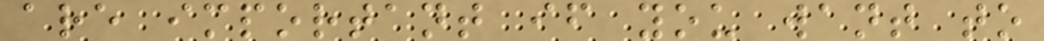are important if you want to
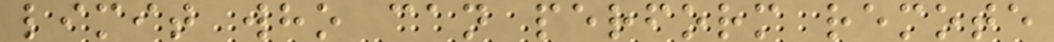limit who can perform remote
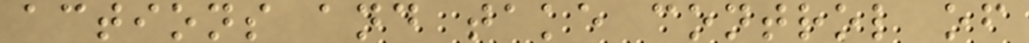actions and take control of
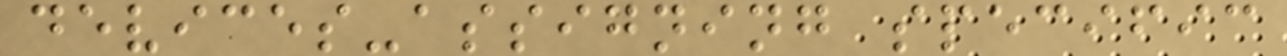devices-assigning specific
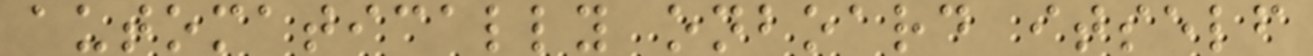automatically onboard itself
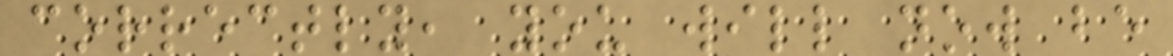correctly, you will now be
